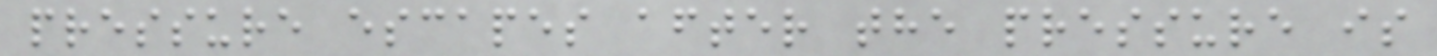pressure escapes after the pressure is
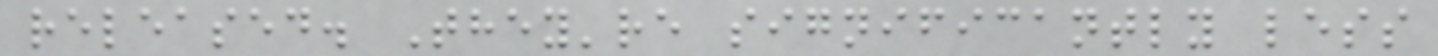released. They're significantly less
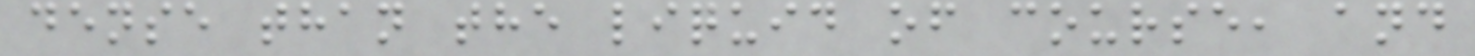dense than the liquid of course, and
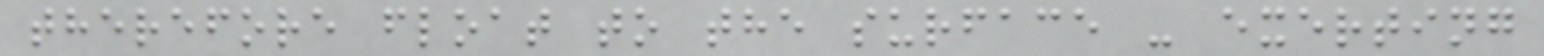therefore float to the surface - exerting
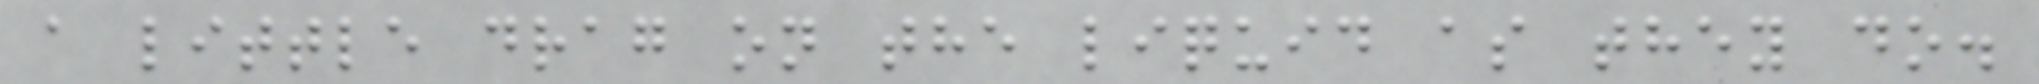a little drag on the liquid as they do.
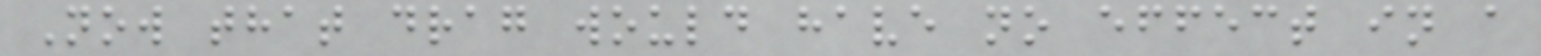Now that drag would have no effect in a
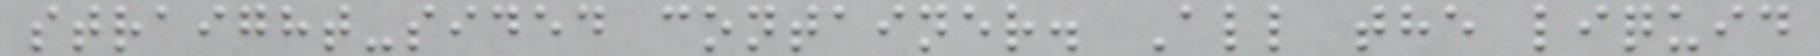straight-sided container. All the liquid
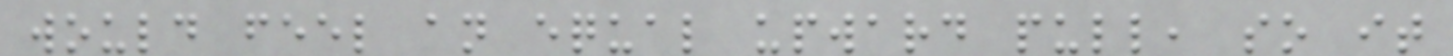would feel an equal upward pull, so it
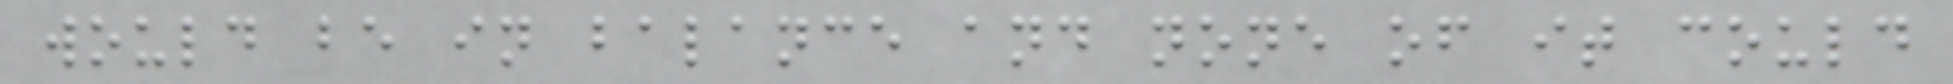would be in balance and none of it could
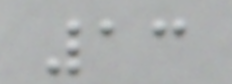13
